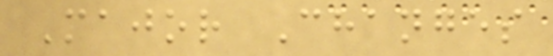Major Changes
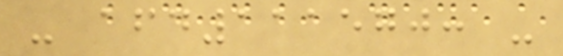- afd111570: -
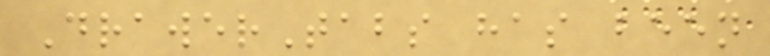DrawerTabs has been
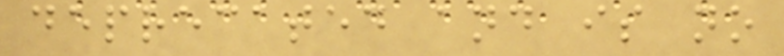deprecated and is no
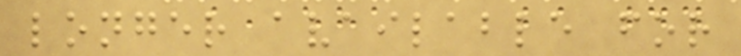longer available for
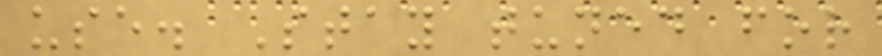use. Stay tuned for
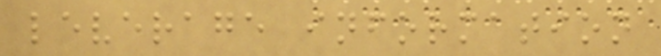leverage information
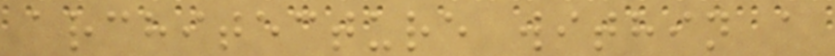architecture within a
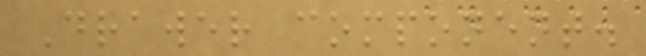Drawer component.
